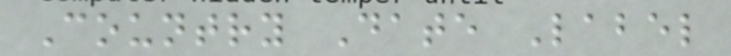Country Date Label
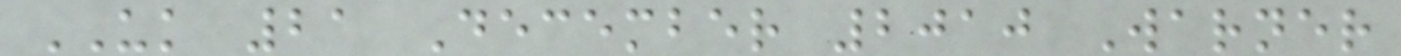UK 21 December 2010 Warner
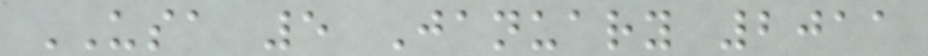USA 5 January 2011
